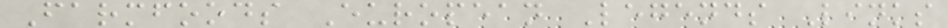Farmfoods European Legends Links
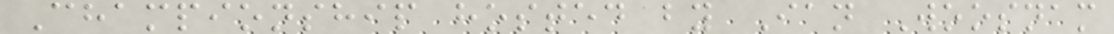Championship hosted by Ian Woosnam
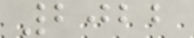2022
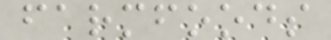farmfoods
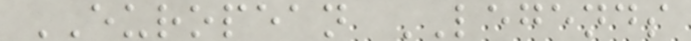EUROPEAN LEGENDS
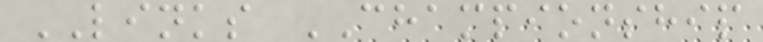LINKS CHAMPIONSHIP
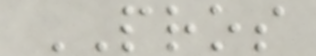PROS
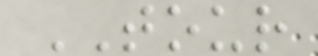TOUR
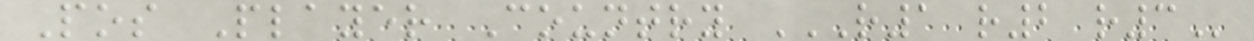Pos Player Country R1 R2 R3
